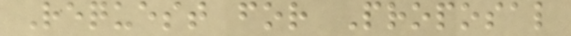Request for Proposal
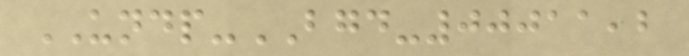UNDP-BGD-00011,2
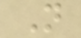N
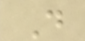D
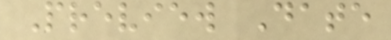Preview Date
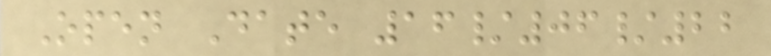Open Date 16/06/22
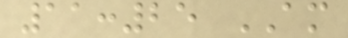11:25 AM
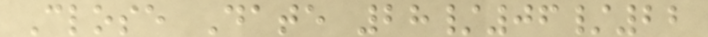Close Date 28/06/22
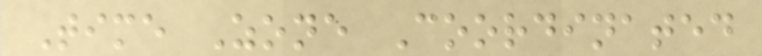Time Zone Coordinated
